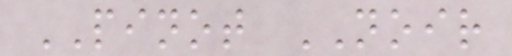PINOT NOIR
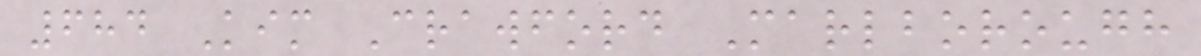684 Kim Crawford Marlborough
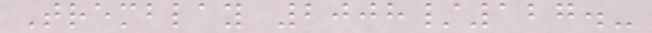Tremblay 2008/127.-
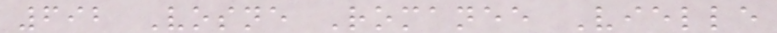692 Vosne Romanee Vielle
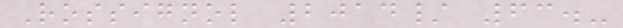Rossignol 2014/ 63.-
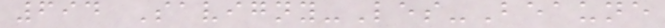694 Savigny-Les-Beaune
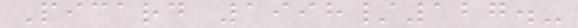Picard 1998/127.-
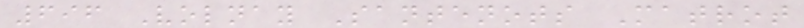696 Volnay Santenots Matrot
